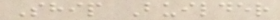Ship Builder
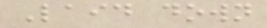Laid down
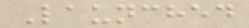Launched
